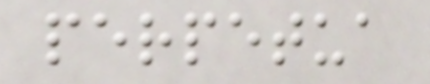perpetua
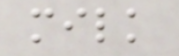milk
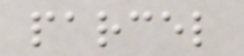parcel
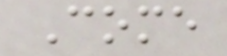Come
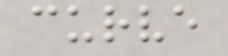curve
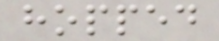hopped
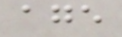age
